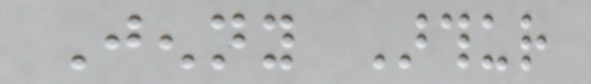Jenny Arthur
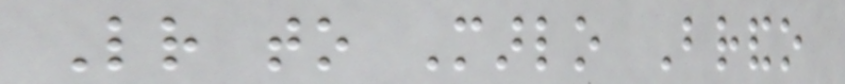Letter to Marlo Brando
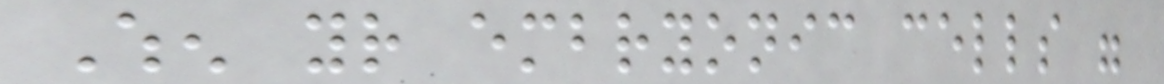When your embryonic cells were
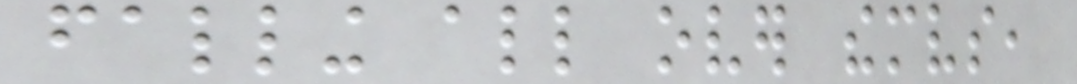falling all over themselves,
